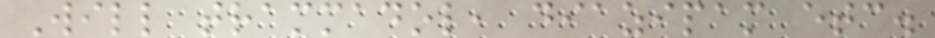Will trammadol, diazipam etc.
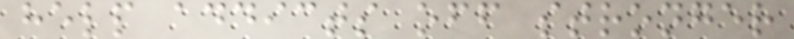help addicts off stronger
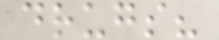drugs?
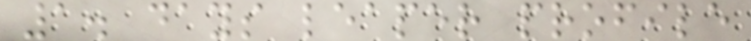1. days leaper profile
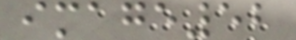image52
